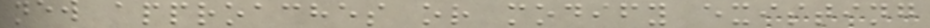new approaches or modify existing
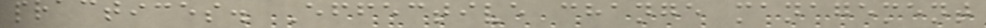practices. Effective change management
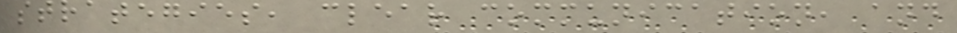strategies, clear communication, and
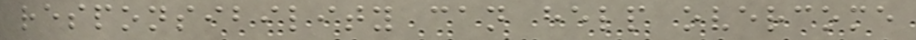responsibility can help overcome
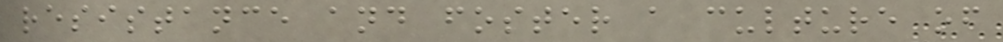resistance and foster a culture of
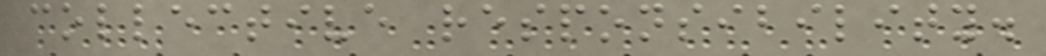collective responsibility.
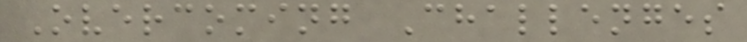Overcoming Challenges
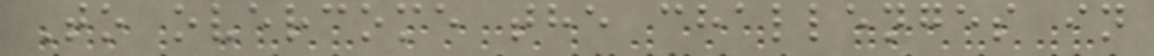To overcome the challenges in
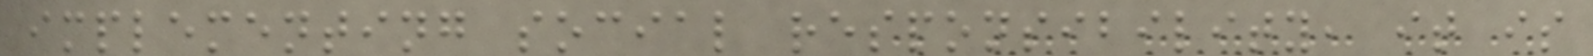implementing social responsibility, it is
